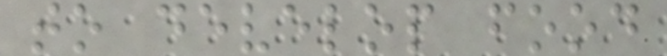to develop food
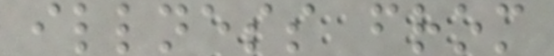illness from
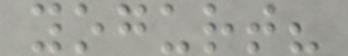yogurt?
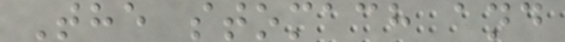The stomach and
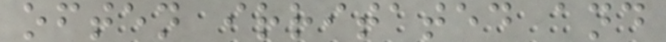often irritated and
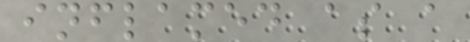inflamed as a
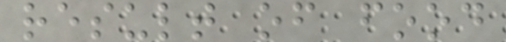result of food
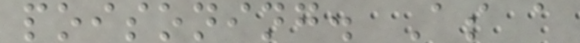poisoning. As a
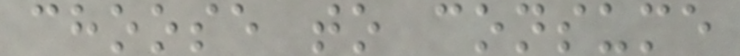choose to consume
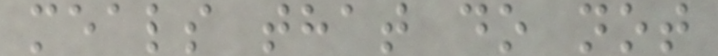meals that do not
